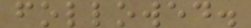followed.
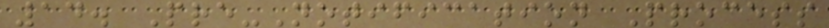14. Pre-Notification Process
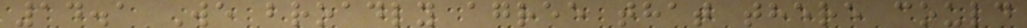14.1 We broadly agree that there could
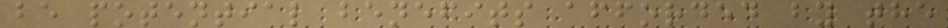be potential benefits afforded by the
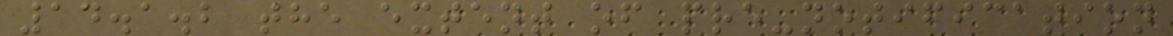14.1.2 the extent of pre-notification
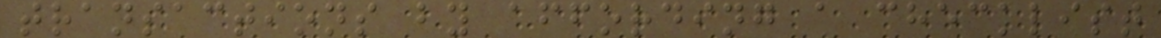transactions by affording a checklist
